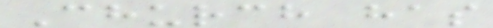Church has
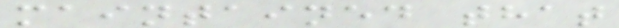maintained that
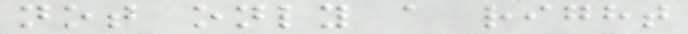not only a right
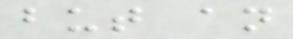but an
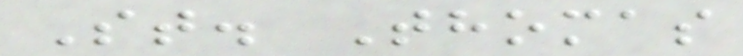St. Thomas
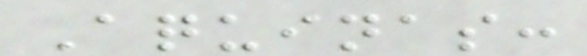Aquinas:
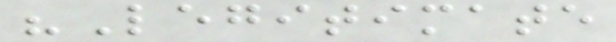"Legitimate
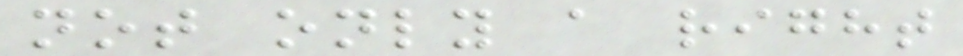not only a right
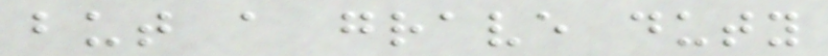but a grave duty
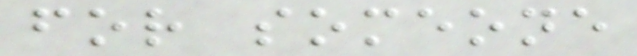for someone
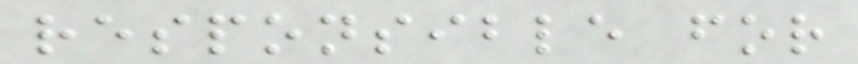responsible for
